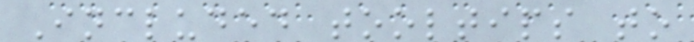Included tooltips to
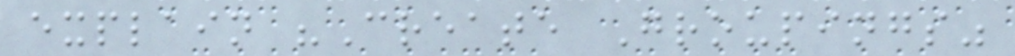explain "Create Groupings"
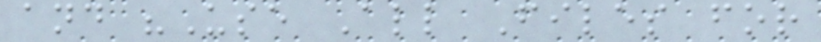and "Use All Files for
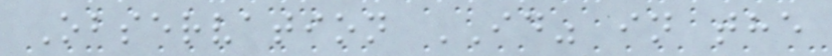Observation ID" in the
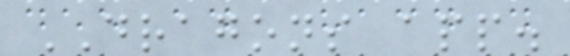DRAGONS app.
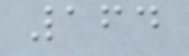164
